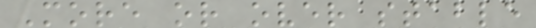More or over stable
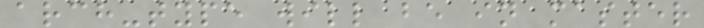arch-type will be in master
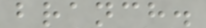branch.
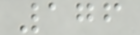176
